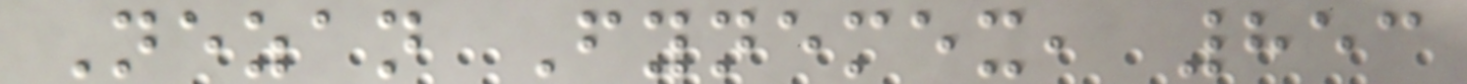Nezan Fynemex, 853
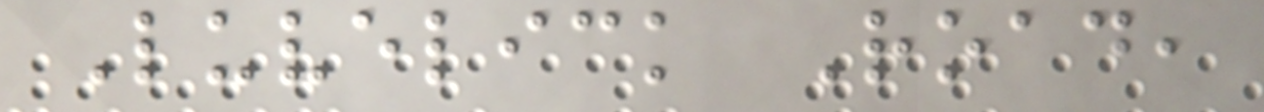Luvelick Road,
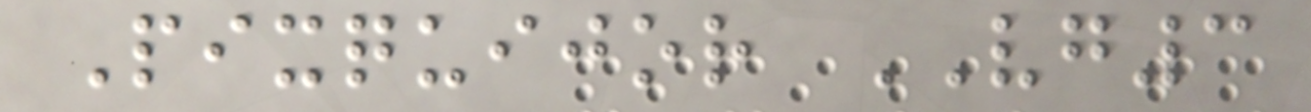Pixquijor VG3
